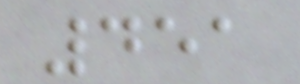451
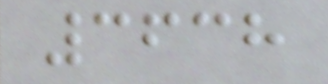3638
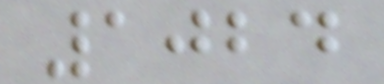1024
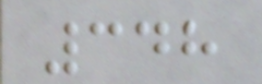348
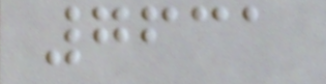7631
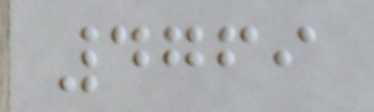4769
